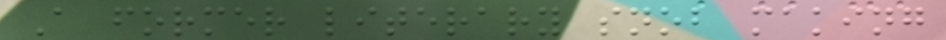A former literary snob making
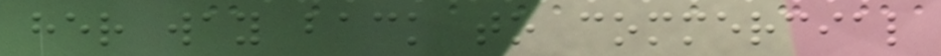her way back to commercial
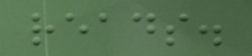reads.
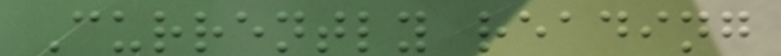Currently reading
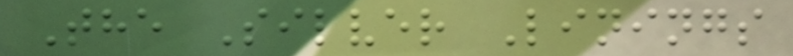The Silver Linings
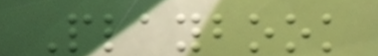Playbook
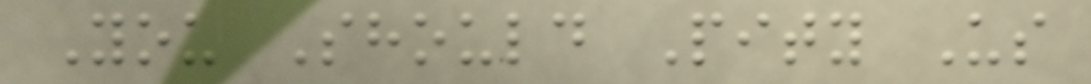You Should Pity Us
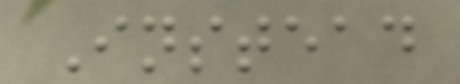Instead
